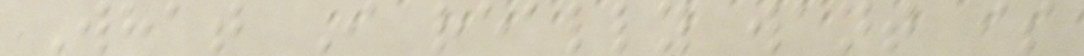What I really want is
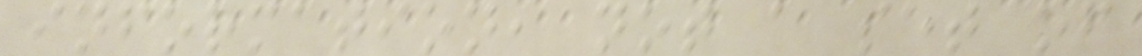information, not a set of
